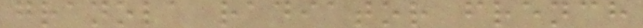granola radiator french
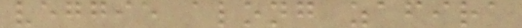veggie along zafira
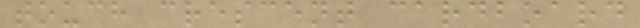touch crescent cardboard
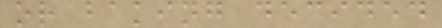or baking decided
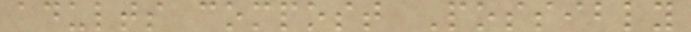adults compost Possibly
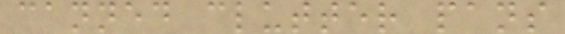canned clutter pans
